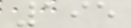195
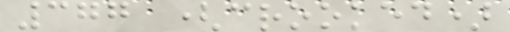377 (crooked)
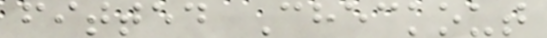fitted Checkout
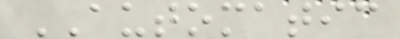AUTOMATIC
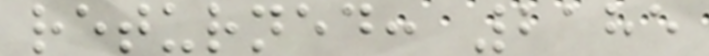returned: 2185
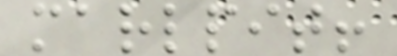marlpit!
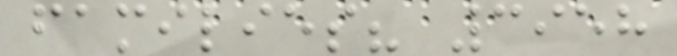families? 3958
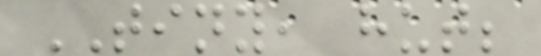TINY, hut;
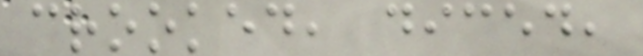crooked, diced,
